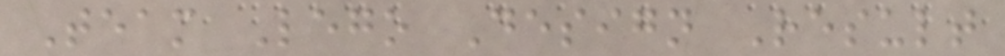Team Lego Design Result
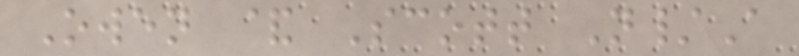Owen & Scott N/A
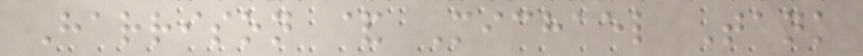Harrison & Michael Tank
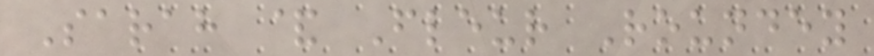Sarah & Fleur Roundey
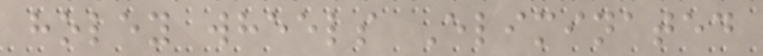holey wheels Eliminated
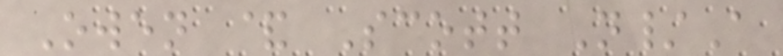Owen & Scott N/A
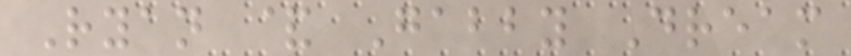Ryan & Gabby Dream
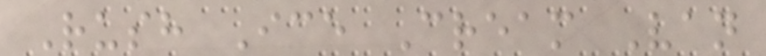Rush Ice Cream Van
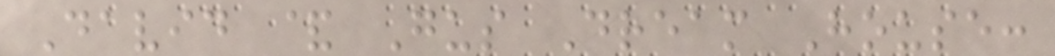David & Gus Dream House:
